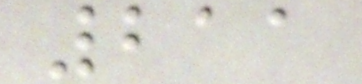211
